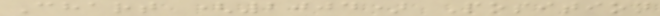Chart (2004) Position
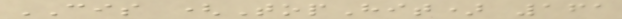CIS (TopHit) 161
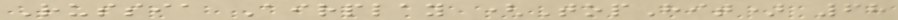Russia Airplay (TopHit) 68
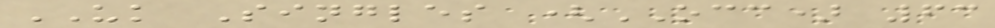UK Singles (OCC) 63
